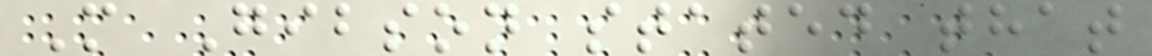M Gibson stated that
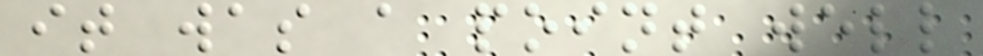it was a point well
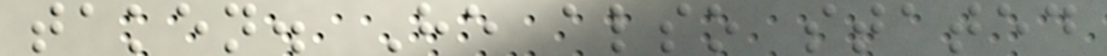taken. He also stated
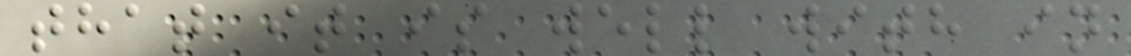that it is well with in
